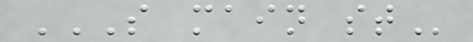S MAIN ST
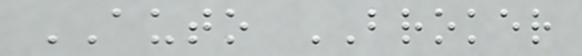AUTO BROKER
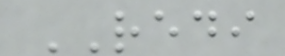REDI
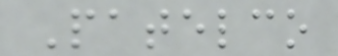Patelco
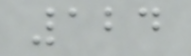124
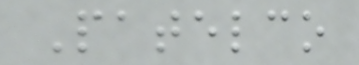Patelco
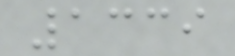1339
